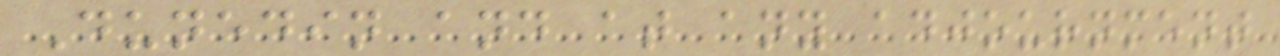Dunedin and at any adjournment
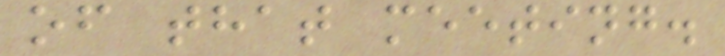of that meeting.
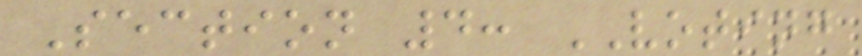Section 4: VOTING
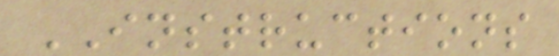INSTRUCTIONS
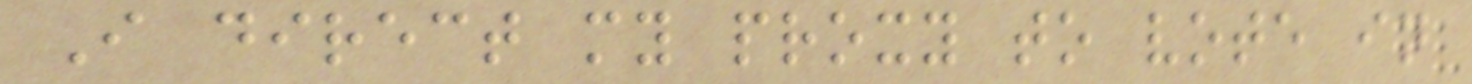I direct my proxy to vote in
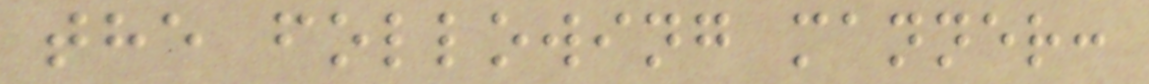the following manner:
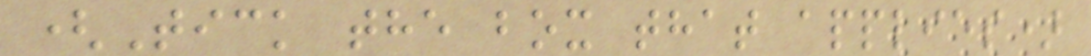(Tick the box that applies)
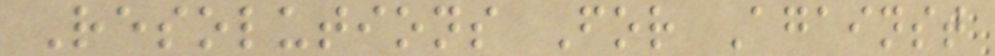Resolutions For Against
